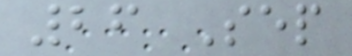26 Sep
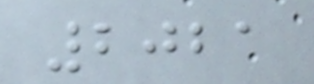2021
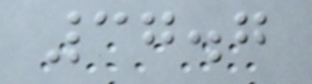37.7
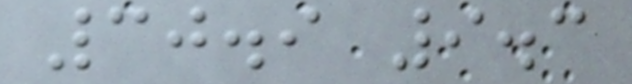30.9 9.3
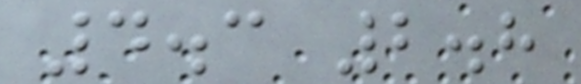4.3 2.8
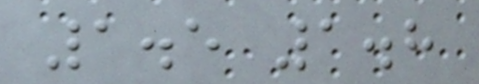1.5 1.8
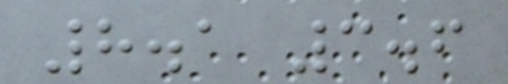8.1 3.6
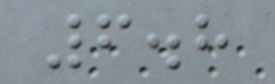6.8
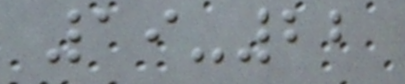19-22
